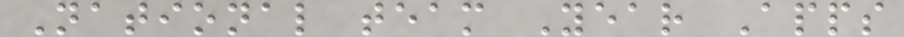National team Year Apps
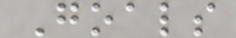Goals
